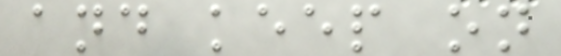and keep on
